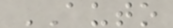AUTO
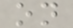on
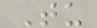Tu
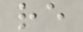re
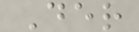Der
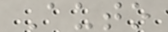Auto
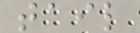tail
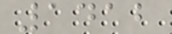1412
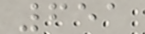651
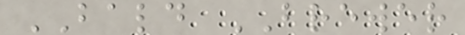BALD BREWER
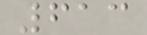613
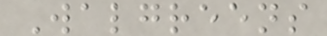Walgreens
